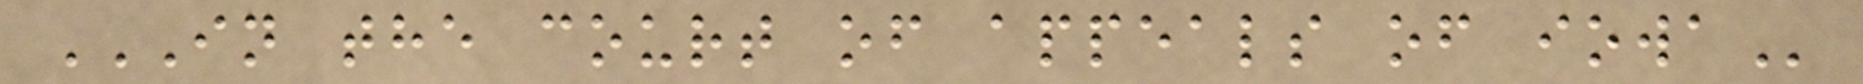IN THE COURT OF APPEALS OF IOWA
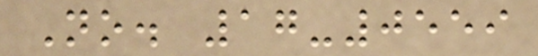No. 17-0559
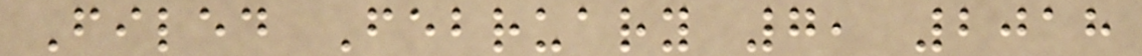Filed February 7, 2018
